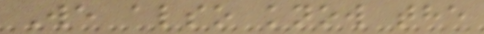We also know the
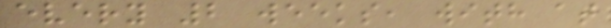every 2 weeks, with at
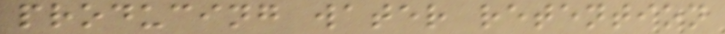producing water retention
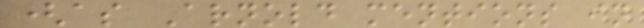(as Arnold mentions in
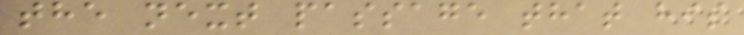the next passage that his
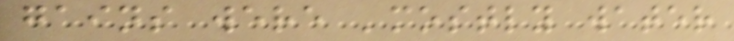gains were 'mostly water
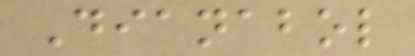Dianabol
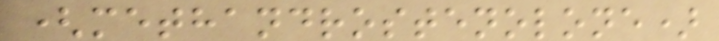(methandrostenolone)
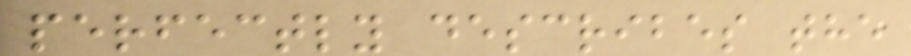perfectly describes the
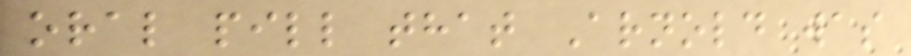oral pill that Arnold was
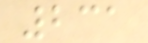231
